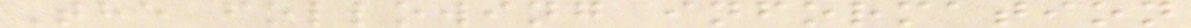The following information
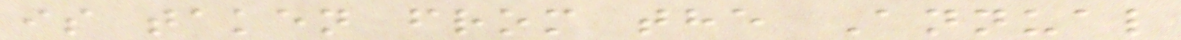is taken from the Annual
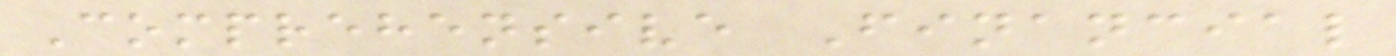Comprehensive Financial
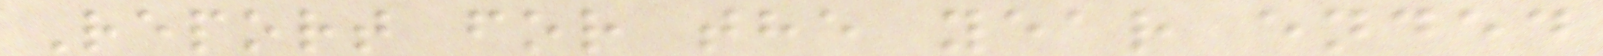Report for the year ended
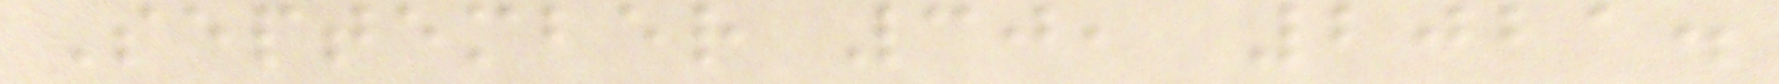September 30, 2021.
